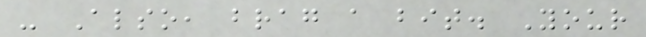- Also, brag a bit. Your
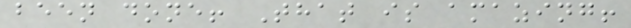been done! That is amazing!
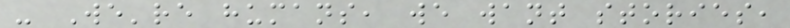- We're humans, we want stories,
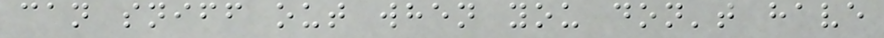can sniff out when you don't have
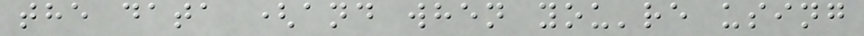the data (and when you're using
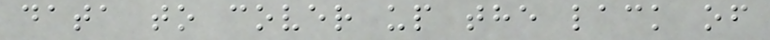data to cover up the lack of
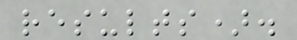results).
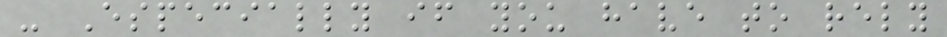- Especially if you have to rely
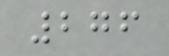276
